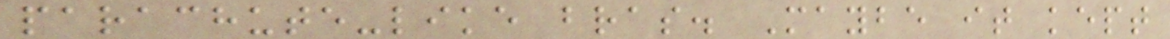parachute-like bras. Maybe it kept
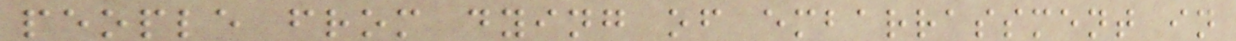people from dying of embarrassment in
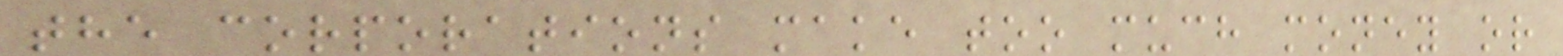the corporations make too much money or
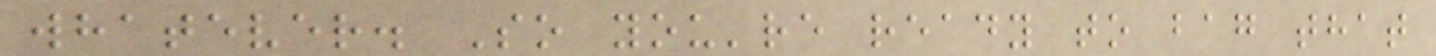whatever. So you're ready to bag that
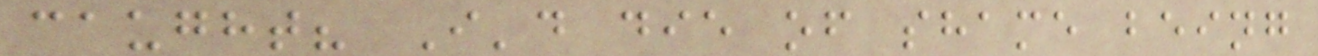caught? I'd die of shame being
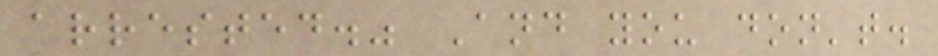arrested." And you don't.
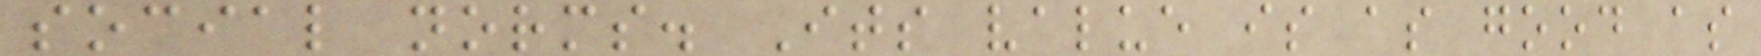social norms. Its value is as good as
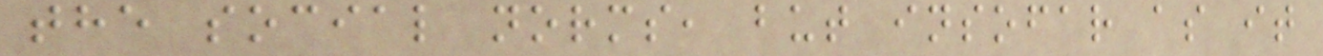the social norms, but insofar as it
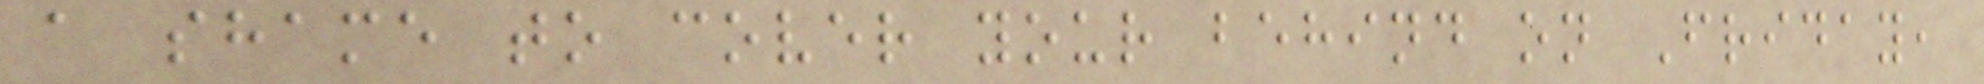a shame to cover your behind on Friday,
